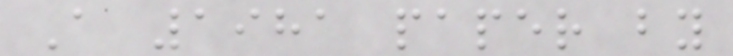A 1981 paper by
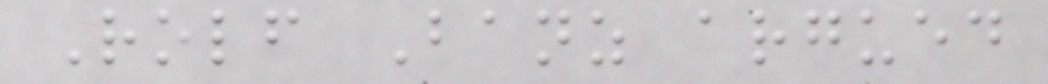Rolf Banz argued
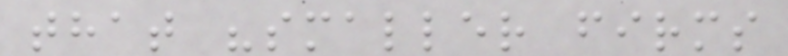that "smaller firms
